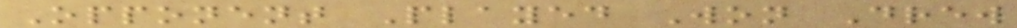Opponent Played Won Drew
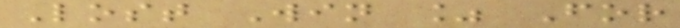Lost Win % For
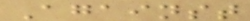Against
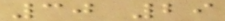30 29
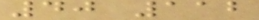40 112
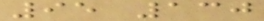95 130
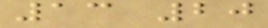13 20
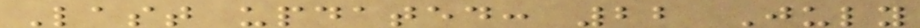Last updated: 22 July
